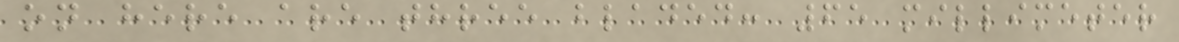on here are three bladed: 65 millimeter
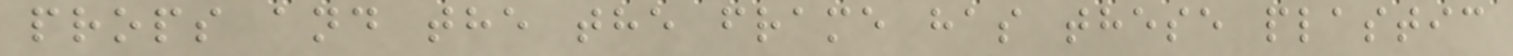props and the the frame has these plastic
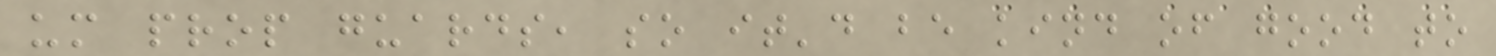um prop guards, so it'd be kind of good to
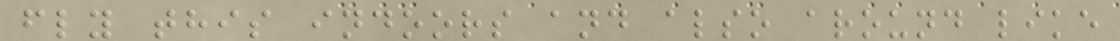fly this indoors and also around like
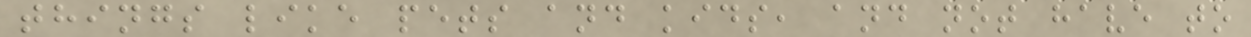things like pets and kids, and not have to
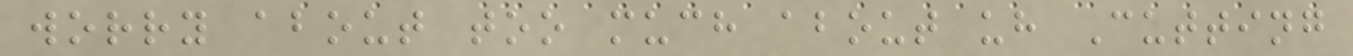worry about too much about uh Cutting
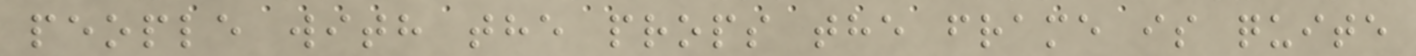people with the props the frame is quite
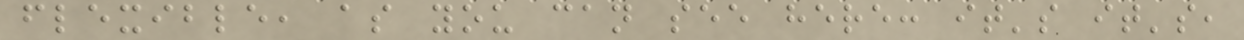flexible, as you can see here: it's it's,
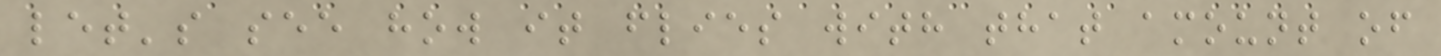let's see how it flies with that amount of
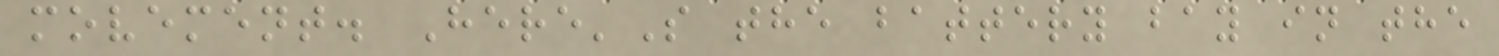movement. Here'S the battery bay in the
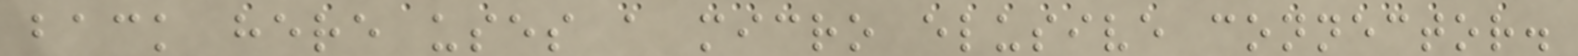back here uses a micro elusive connector.
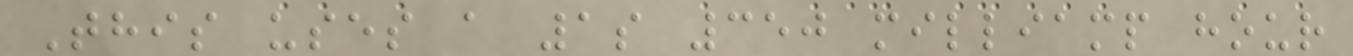This uses a 1s 350 milliamp hour
